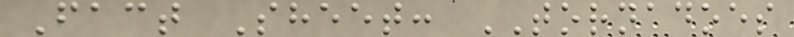Fact Sheet: TORNADOES
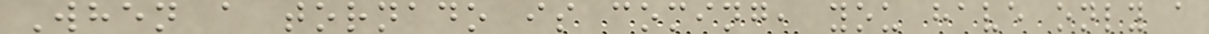When a tornado is coming, you have only a
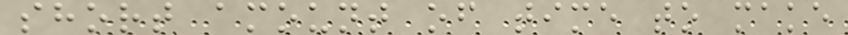short amount of time to make
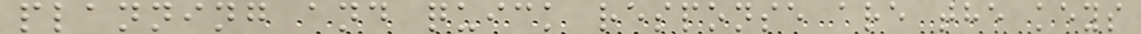planning and quick response are the keys
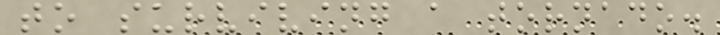to surviving a tornado.
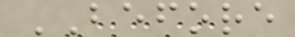BEFORE
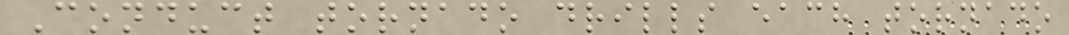Conduct tornado drills each tornado
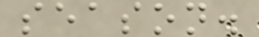season.
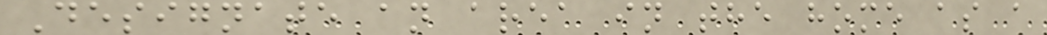Designate an area in the home as a
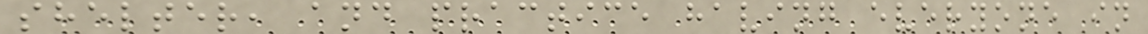shelter, and practice having everyone in
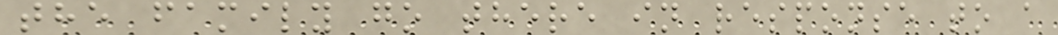the family go there in response to a
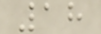18
